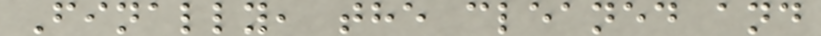Finally, the cleaned and
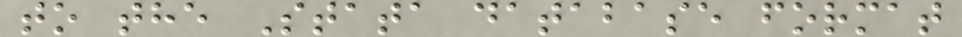to the Stata database format
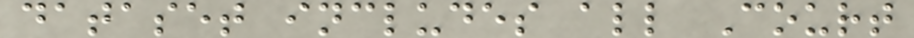dataset includes all Court
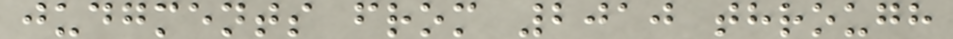judgments from 2010 through
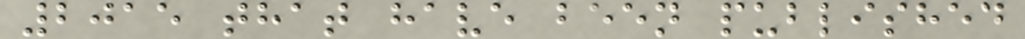2015 that have been published
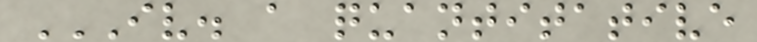IV. A QUANTITATIVE
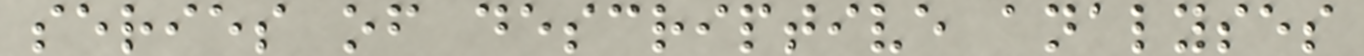series of descriptive analyses
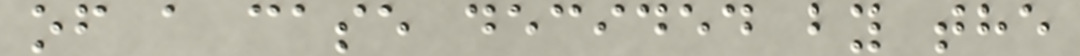of a case decided by the
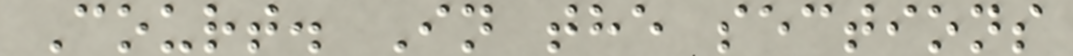Court. In the sections
